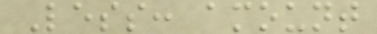Less: amount
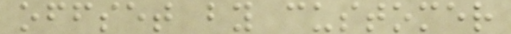offset by customer
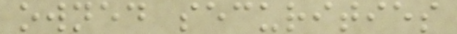owned securities
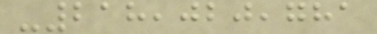-218,020,781
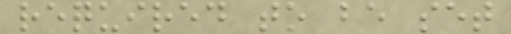required to be set
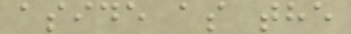aside as the
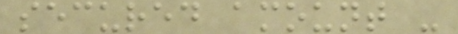secured amount -
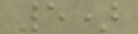5)
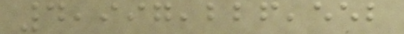4,997,226,552
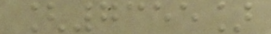[7355]
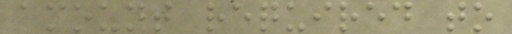amount required to
